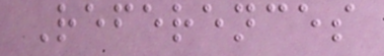References
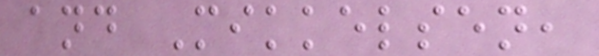and Mikkelsen,
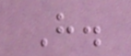H.
